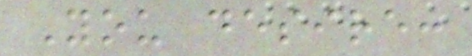You desire:
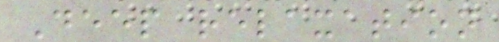Deep relaxation
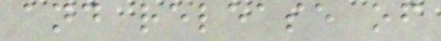and release of
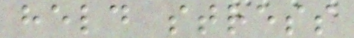held stress
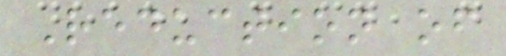Reduction of
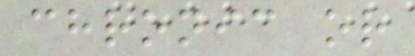chronic or
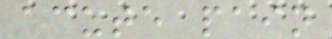acute pain
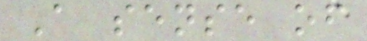A sense of
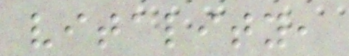vitality,
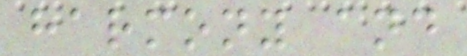harmony and
